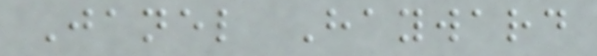Janel Hayward
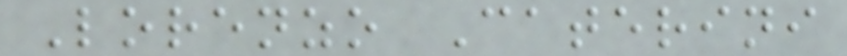Lorenzo Caterini
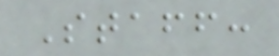Staff:
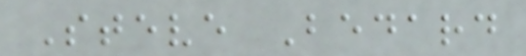Steve Bedard
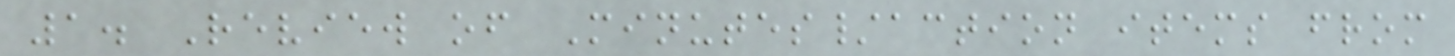1. Review of Minutes/action items from
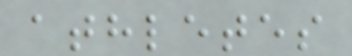athletes
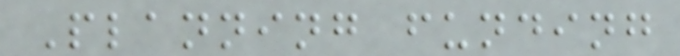Planning funding
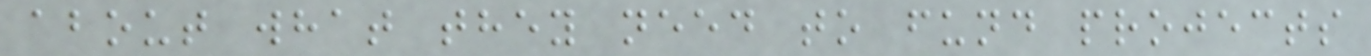about what they need to fund projects
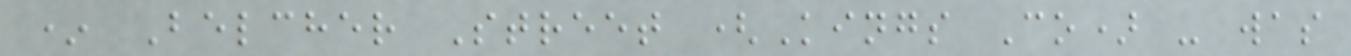* Belcher Street (Kings Co) - was
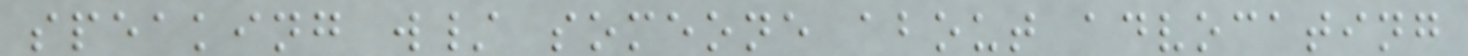speaking w/ someone about advocating
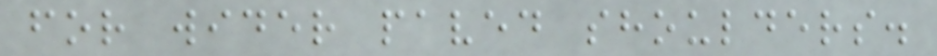for wider paved shoulders.
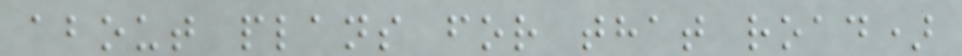about plans for that road)
